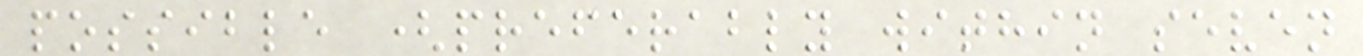possible (preferably within seven
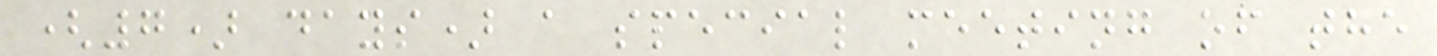(7) days) a special meeting of the
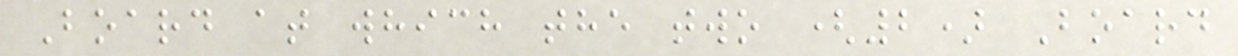Board at which the two (2) Board
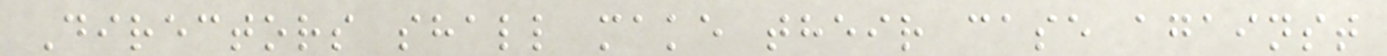Directors shall make their case against
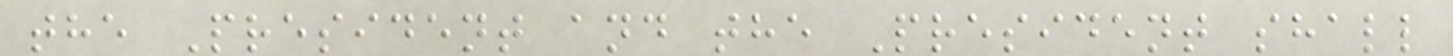the President and the President shall
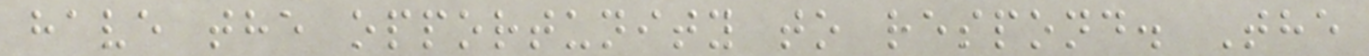have the opportunity to respond. The
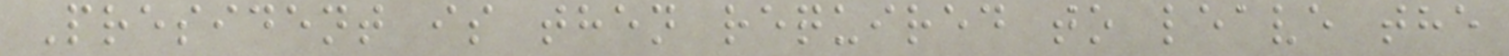President is then required to leave the
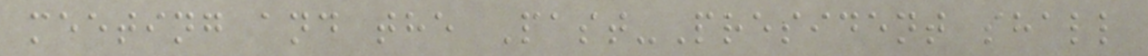meeting and the Past-President shall
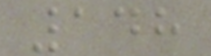148
